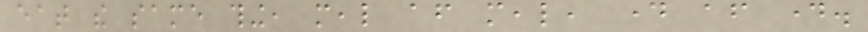eat the same thing, meal after meal, day after day.
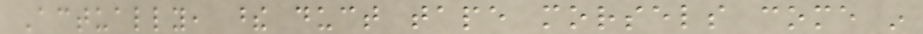Actually, these duct tape morsels come in
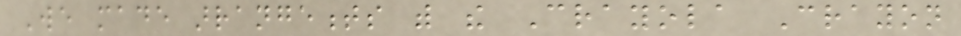We made arrangements with the Crayola Crayon
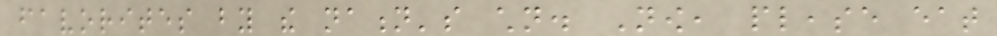favorites by the nation's children. Now, please eat
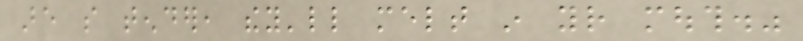are so tender, they'll melt in your mouth."
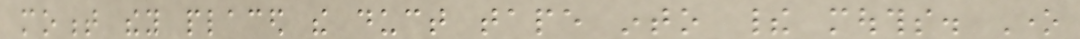moment they placed the duct tape into their mouths. One
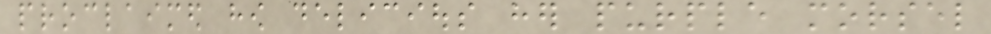proclaimed how delicious her purple morsel
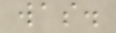was.
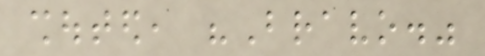shouted, "Bravo."
